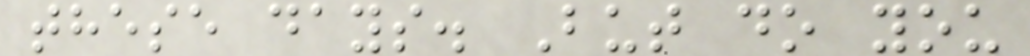these days. But do you
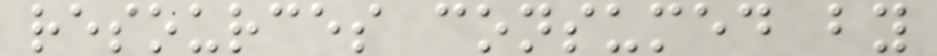resources consumed by
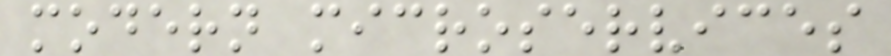modern microservices
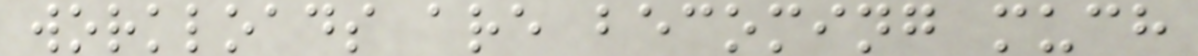workloads are becoming much
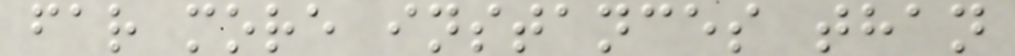far more instances than
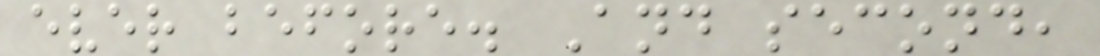ever before. And second,
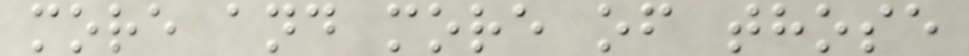more and more of those
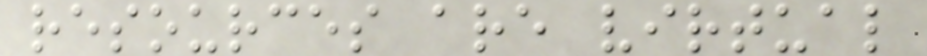resources are virtual
